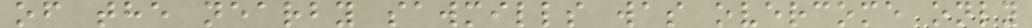of the nearby sawmills was overcome only
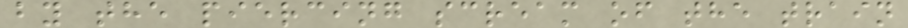by the piercing scream of the train
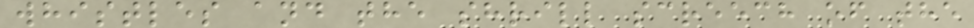whistles and the shrill screech of the
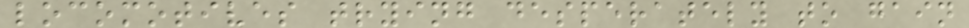locomotives trying desperately to gain
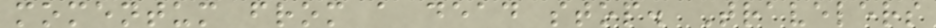momentum from a dead stop. Travelers
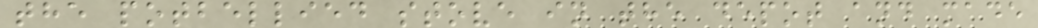the potbellied stove in the depot and made
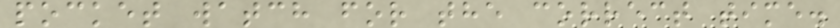pocket watch for the correct time.
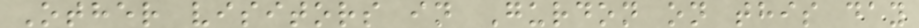Other visitors in Gurdon on this day
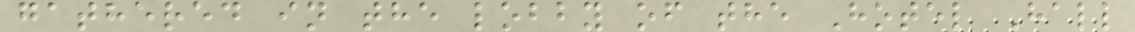gathered in the lobby of the Hotel Hall
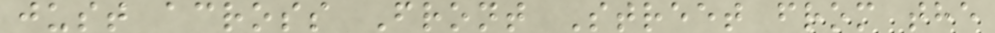just across Front Street from the
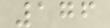176
